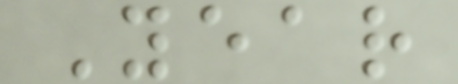Year
